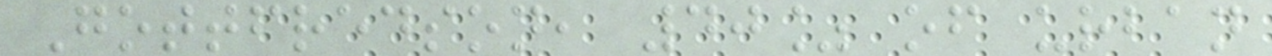Gottfredson, 40% of urban
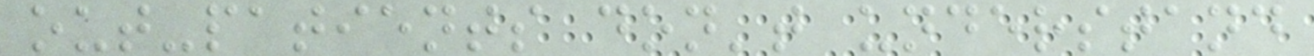out-patients don't understand
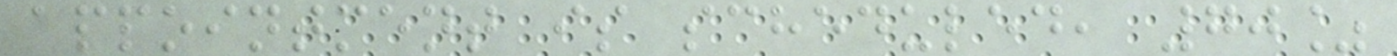appointment is scheduled, 70%
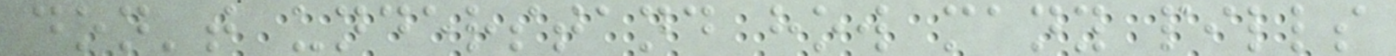don't understand how many pills
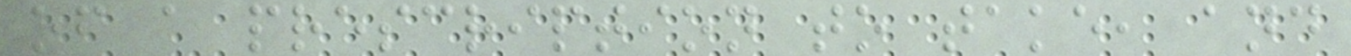of a prescription to take, and
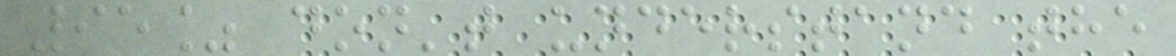95% don't understand the
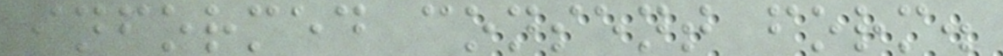informed consent form.
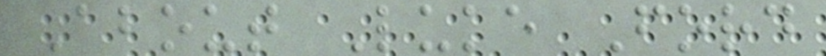About Luke Ford
